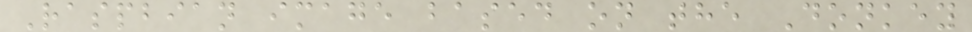Raspbian image based on the Donkey
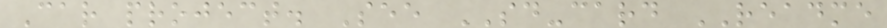Car project. See SD-card README
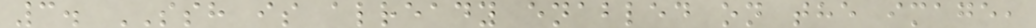3. SSH is already enabled on the image,
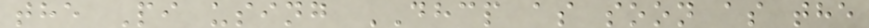the Pi using DHCP as soon as the
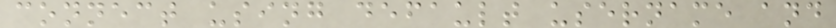connect using default username and
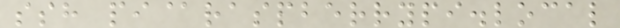ssh pi@raspberrypi.local
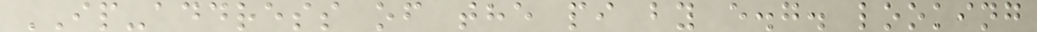IP-address of the pi by e.g. looking
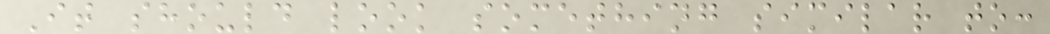It should look something similar to:
